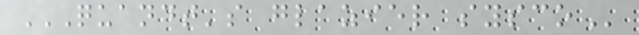QUANDT'S GLAZIER SYSCO
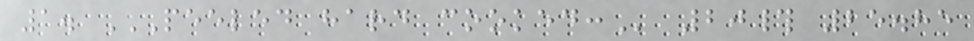1. PEELED HARD COOKED: 20# 25.85
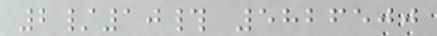2/10# 5826500
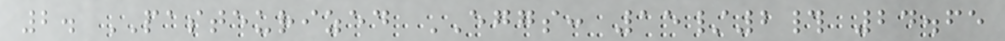2. PASTEURIZED EGGS: 15/2# 24.65
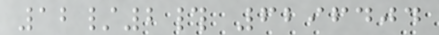12/2# 6296404
